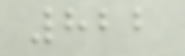822
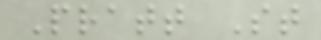Pratt St
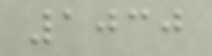1030
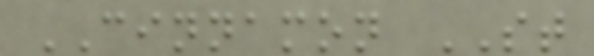CINNAMON ST
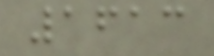1613
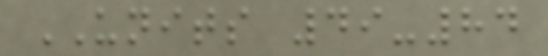UNITS 49-84
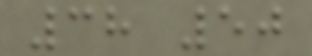38 50
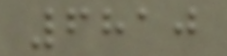6810
